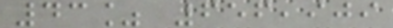43% 656,909
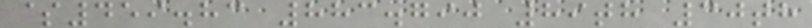$459.83 883.790 89th 30th
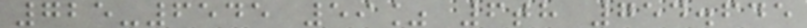725-6545 59% 6th 754.645
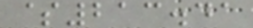$213.41
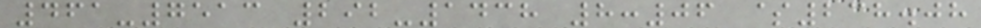461-7513 292-1438 8:06 $238.08
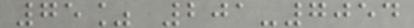75% 201-7054
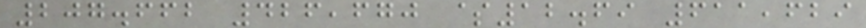207.662 426,670 $12.69 611,629
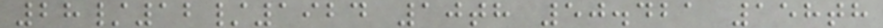28/12/1924 10th 50.421 158th
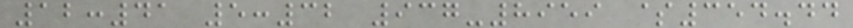12:41 5:32 937-8959 $354.44
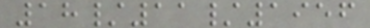18/11/1956
